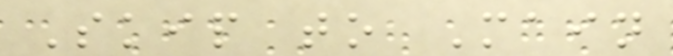Skip to Main
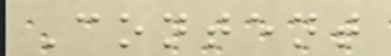Content
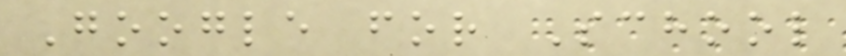Google for School
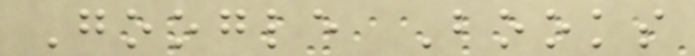Google Books
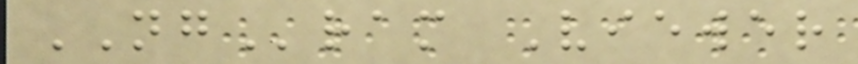NGram Viewer
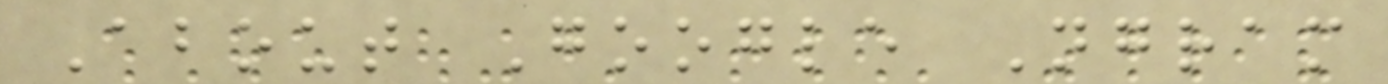About Google Ngram
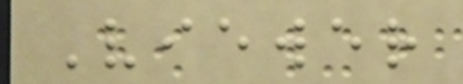Viewer
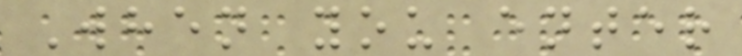When you enter
